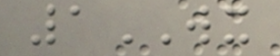1WX
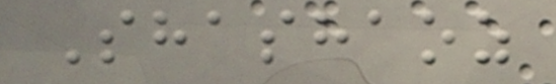Shashaoz
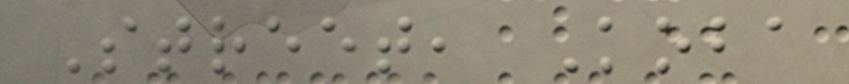Street, Koba
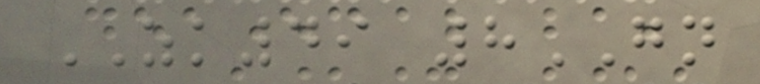ZK49 8GN
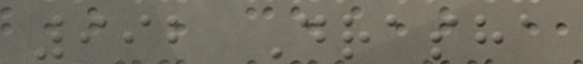992 Drasha
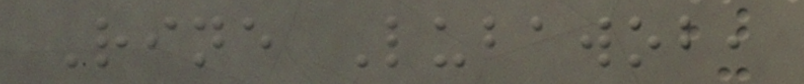Rine Lubawob,
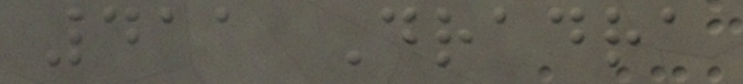411 Dradra
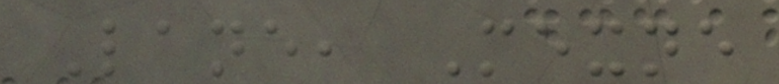Lane, Mexne
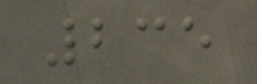235
